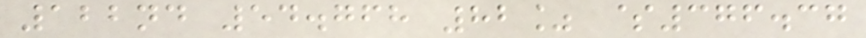122nd 54.768 82% $376.37
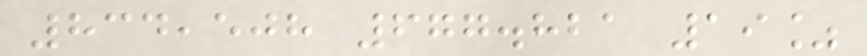834,508 677.821 19%
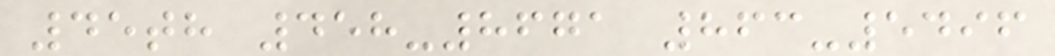45th 458-8671 863-5496
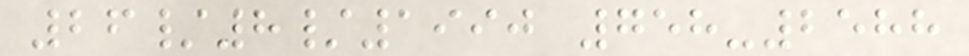26/8/1990 758-2588
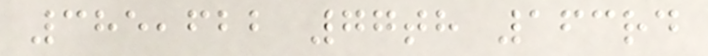385,622 77th 163rd
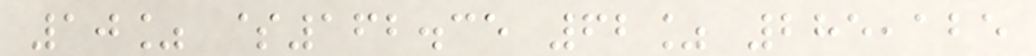10% $162.35 62% 285,125
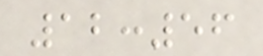12:56
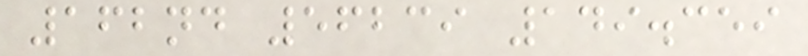162nd 56239 149.359
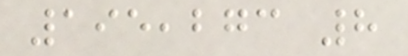195,273 8
